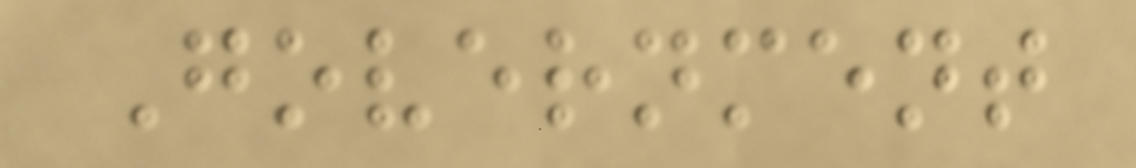Government
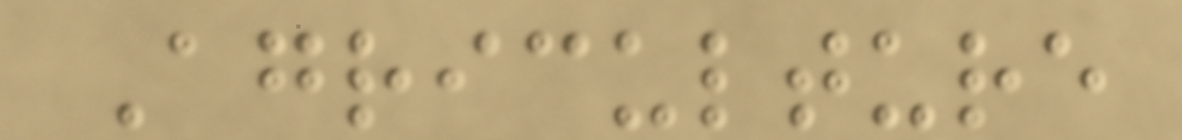Agriculture
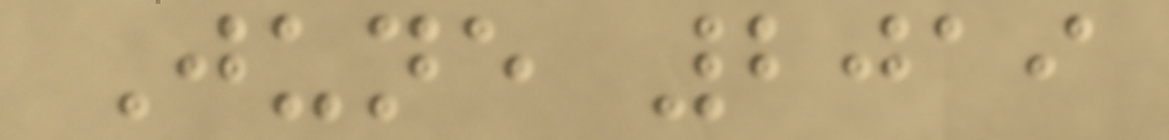June 2019
